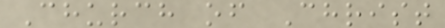Church of Christ
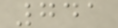741
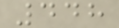448
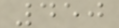450
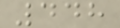448
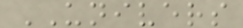UNIVERS
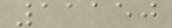11150
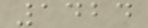1424
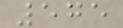575
